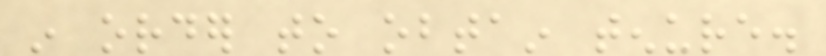in order to obtain tenure.
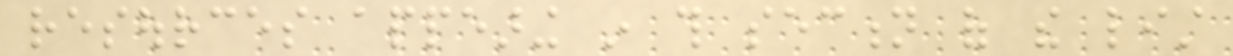resources appearing in this section of the list
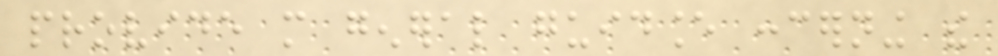provide more general guidance concerning the
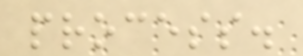process.
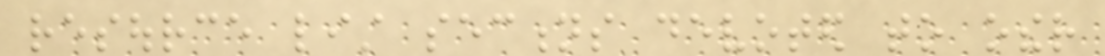resource list sections devoted to other
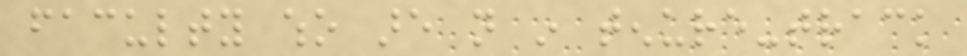faculty who are not in tenure-track
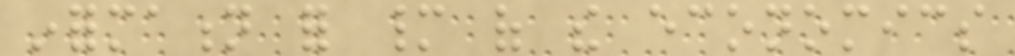information for many of the economics
